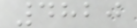4820
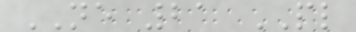NE 21 PL
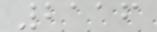2116
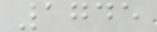1745
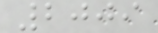2009
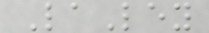LaLey
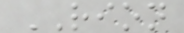RION
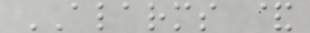ALARMS &
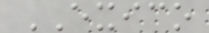EXICO
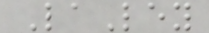LaLey
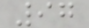97
